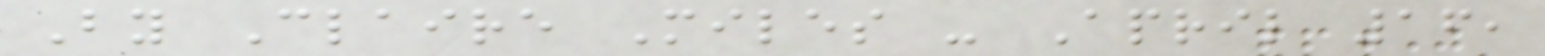By Claire Miles - April 16,
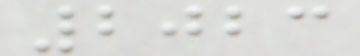2023
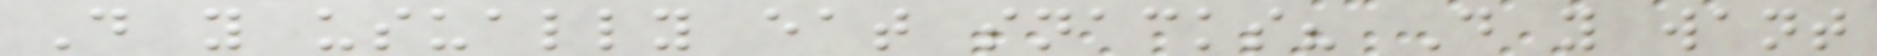Do you usually eat snacks? Do you want
